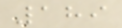189
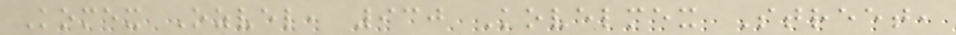Komex Ozvel, 930 Kovelmex Street,
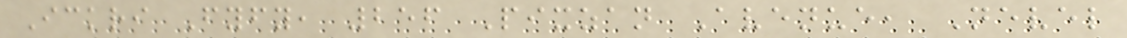Ickri Fyfy, 256 Pixzan Avenue, Nevel
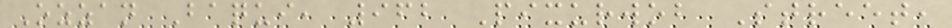Ozzan Baqui, 962 Pixurwob Street,
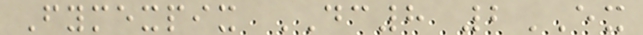Fymexpix DC8 2EX
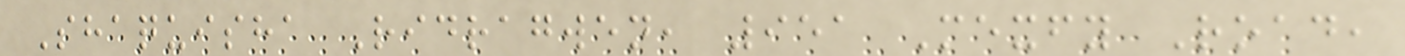Shaquisha Ridragwen, 951 Mexfy Road,
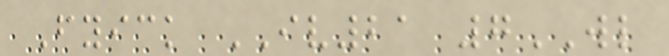Fyick IV21 7WL
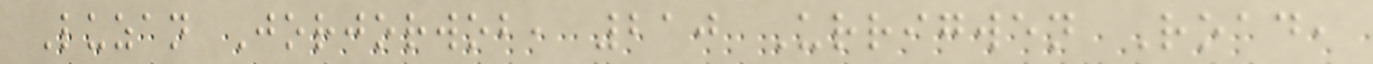Luzan Jorjorwob, 210 Urrigwen Road,
